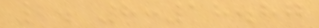2. 8:18.87
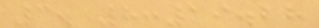3. 8:19.28
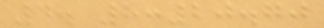4. 8:20.70
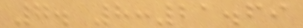7. 8:21.69
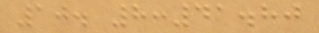10. 8:41.80
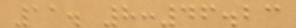11. 8:46.23
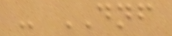- DNF
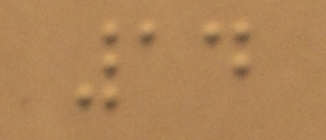14
